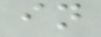in
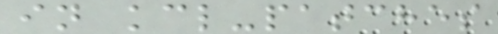in kcl-patches
